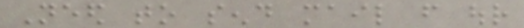Need to send mail from our
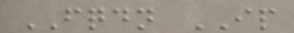FQDN IP
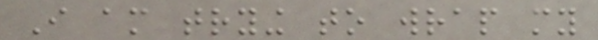I am trying to wrap my
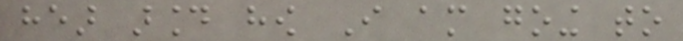hear around how I am going to
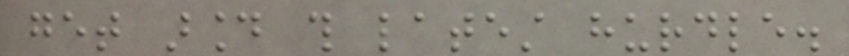get around this latest hurdle.
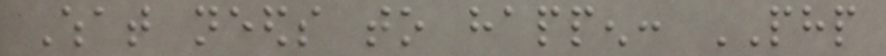What needs to happen: PHP
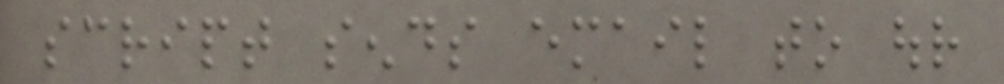script sends email to our
